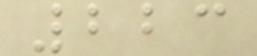223
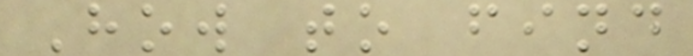How to find
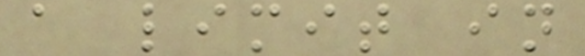a limit in
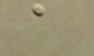a
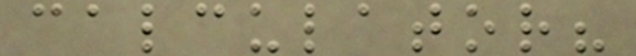calculator?
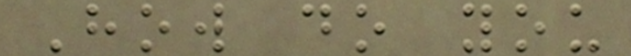How do you
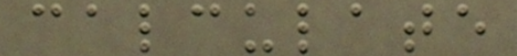calculate
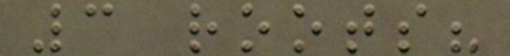3 roots?
